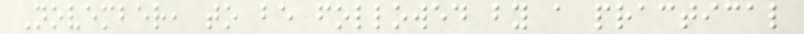November, to be followed by a practical
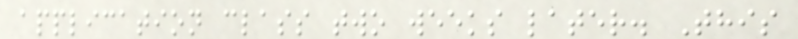application class two weeks later. This
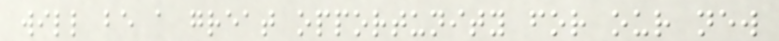will be a great opportunity for our new
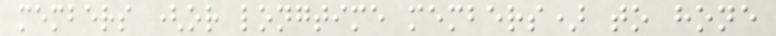members (or longtime members) to hone
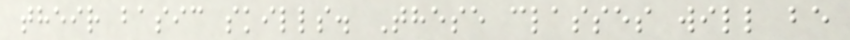their basic skills. These classes will be
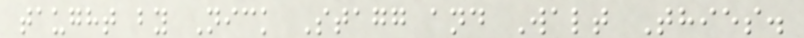taught by Nick Stagg and Walt Thies.
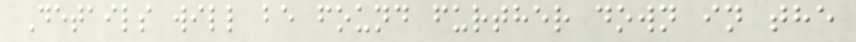Details will be found further down in the
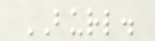BURL.
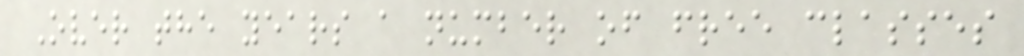Over the years a number of free classes
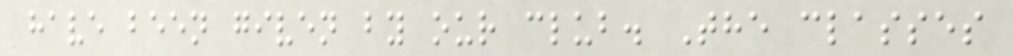have been given by our club. The classes
